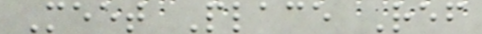Meet Place Ref
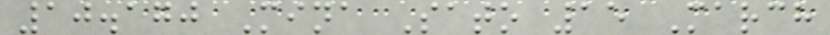10.170 Mina Sato 15 March
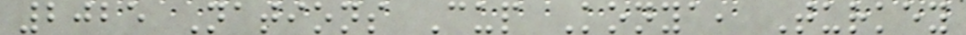2025 Nations Cup Konya, Turkey
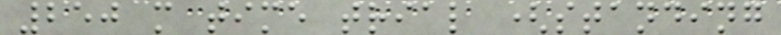250 m time trial (standing
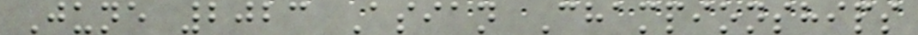June 2023 Asian Championships
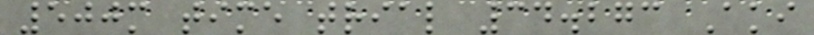500m time trial 34.273 Aki
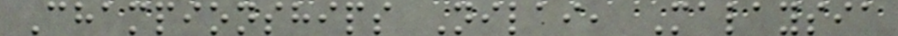Championships Nilai, Malaysia
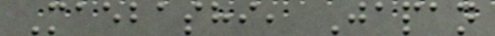Maebashi, Japan
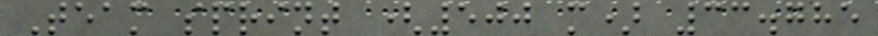Team sprint (500 m) 33.785
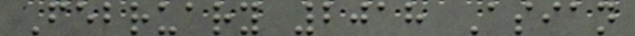February 2018 Asian
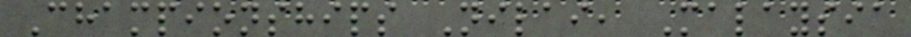Championships Nilai, Malaysia
